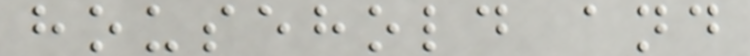household and
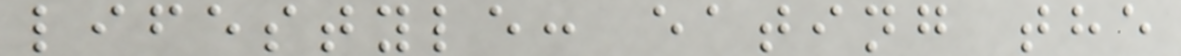lifestyle: eating the
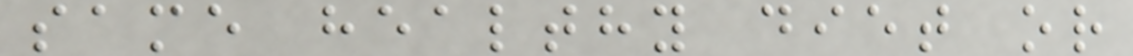same healthy diet or
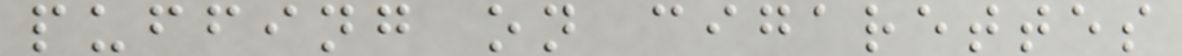puffing on cigarettes
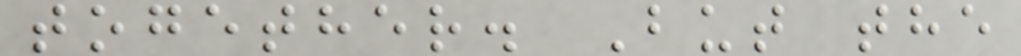together. But the
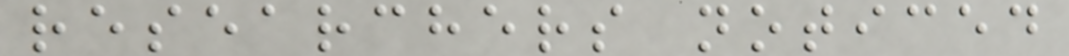researchers noticed
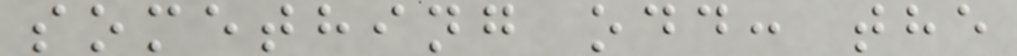something odd: the
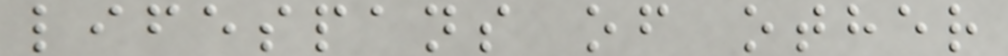lifespans of other
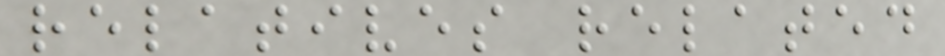relatives related
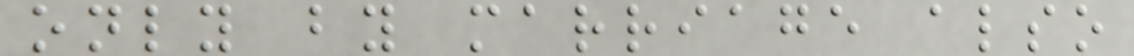only by marriage also
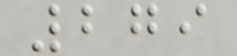279
